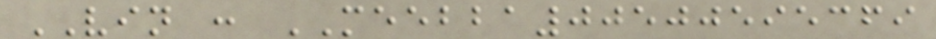VIN : MEEBBA00500595369
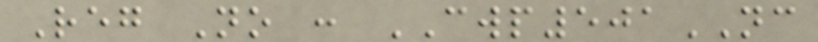Reg No : CWP501NC
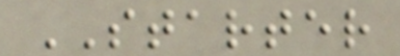STARTER
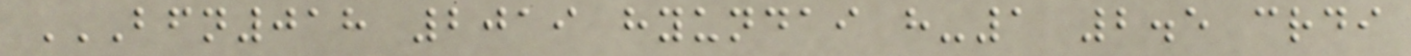BFN018 2019 HYUNDAI H-1 2.5 CRDI
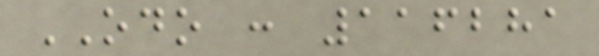ODO : 116281
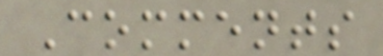Comments
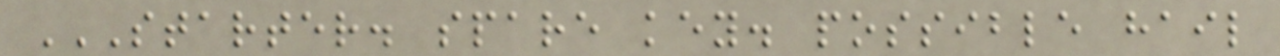STARTER. SPARE KEY. POSSIBLE HAIL
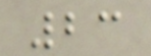23
